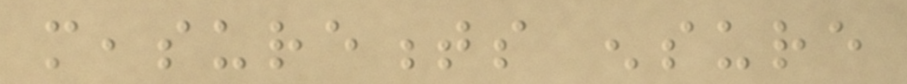measurements ensure
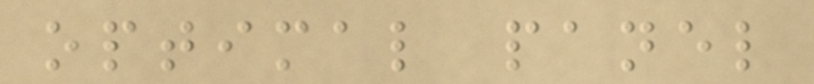optimal panel
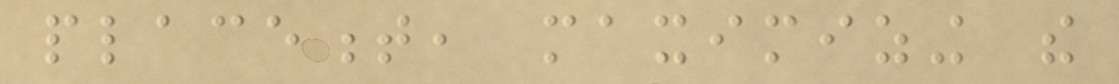placement, maximizing the
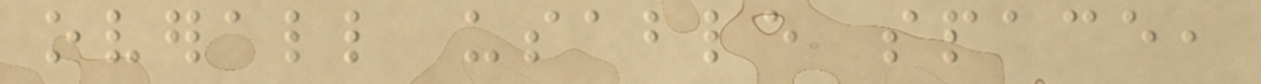overall usable space,
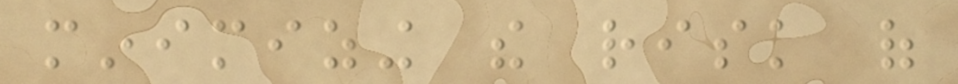minimizing the risk of
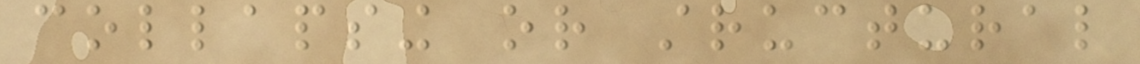collapsing or structural
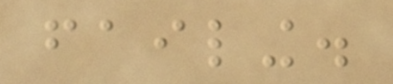failing.
